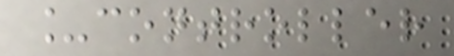_controller
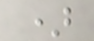)
